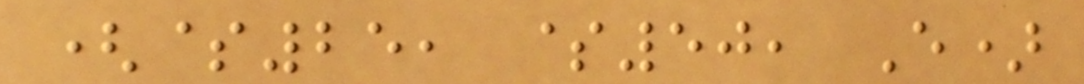($25, $50, E)
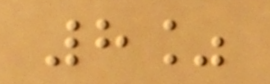8%
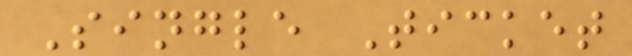Single Ticket
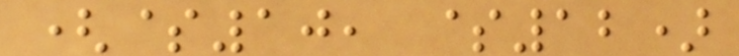($10, $12)
